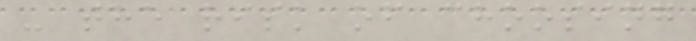- the risk of choosing
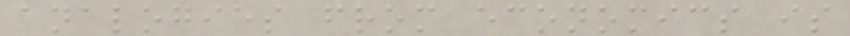analogies from economics is
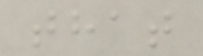that
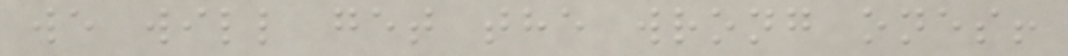we will get the wrong ones!
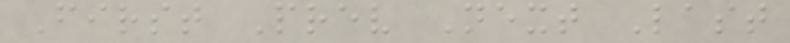First Prev Next Last
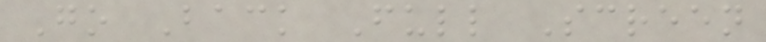Go Back Full Screen
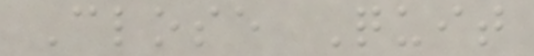Close Quit
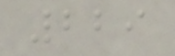229
